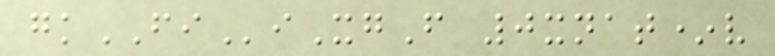gkFIiXgF 0xnat*v
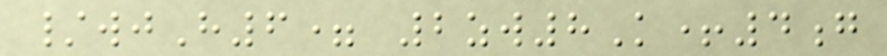/wjH6= 2zw8K+4g
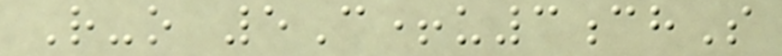R-o 5C+u3chS
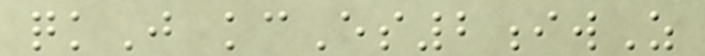qkJ kcEs2iwZ
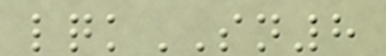lqkSN8
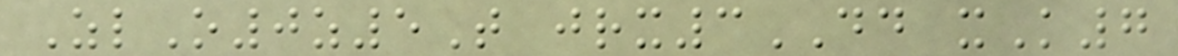ZlO0z5T jrx3DD xK7
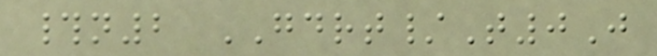#n2 GDRT/T0J
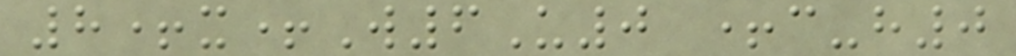8+x+W6U0 +c-h0
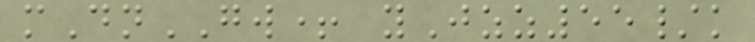mDnGW+ yJzz55/k
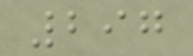297
